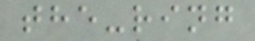the-ring
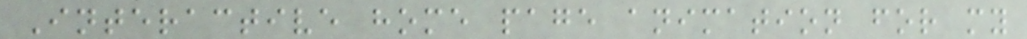Interactive home page animation for my
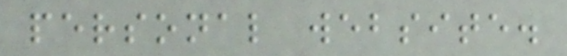personal website.
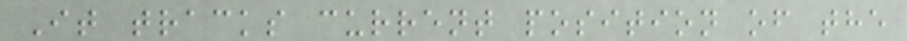It tracks current position of the
